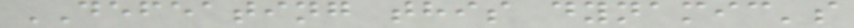DEFEATING this dynamic's
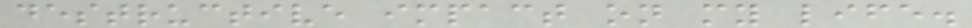destructive impact on my life.
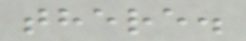there.
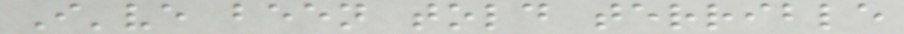I've been told terrible
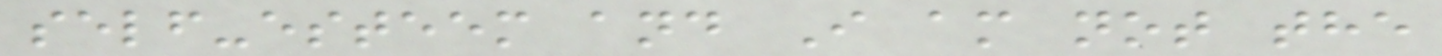self-esteem and I am not the
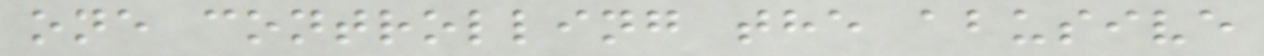one controlling the abusive
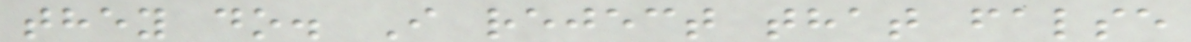they do. I reject that false
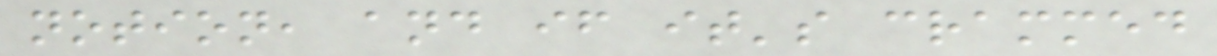notion, and if it's crammed
